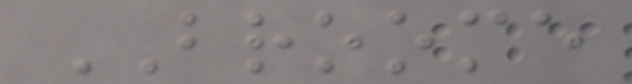BROOME
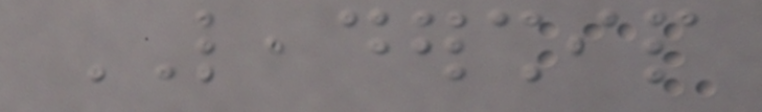LEADERSHIP
